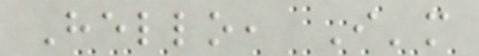Hello, I'm
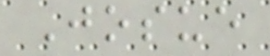Josue
